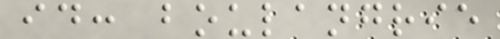id: boulangrie
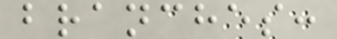branches:
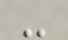-
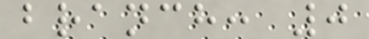branch: 0
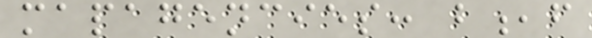mapagencies: b,f
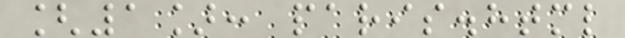[1]: paris.html
